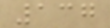137
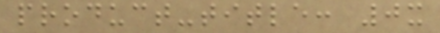product-title: 0x
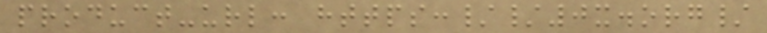product-url: https://0x.org/
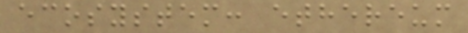ecosystem: ethereum
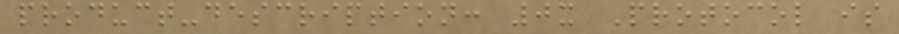product-description: 0x Protocol is
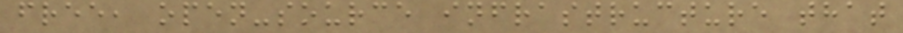free, open-source infrastructure that
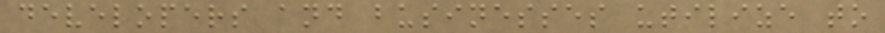developers and businesses utilize to
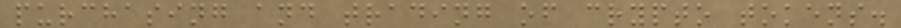purchasing and trading of crypto tokens.
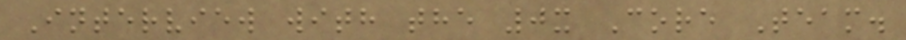Interview with the 0x Core Team.
